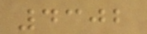4302
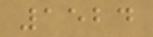1524
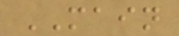MAIN
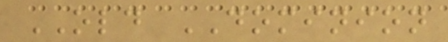OLD DOMINION
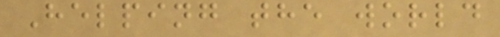Helping the world
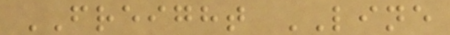FREIGHT LINE
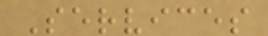Services
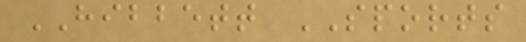HIBBETT SPORTS
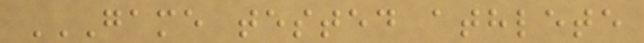GAME TESTED ATHLETE
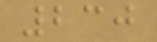230
